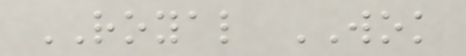ROYAL WOK
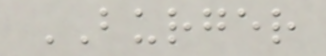BURGER
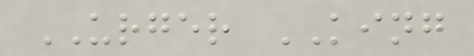URGER KING
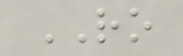RO
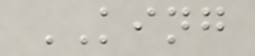KING
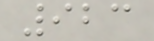923
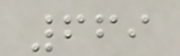669
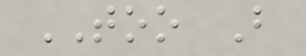TOO B
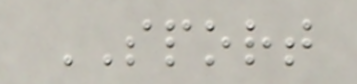SPORT
